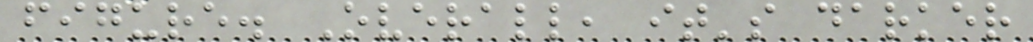figure. Overall, it's darker
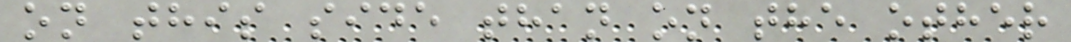on this side than on the other
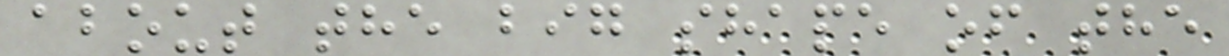about the big shape of the
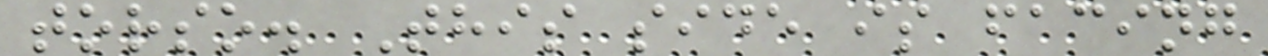torso. This side is facing
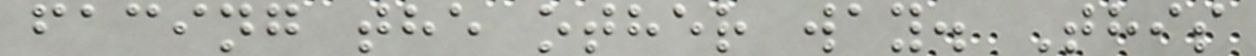facing the other way. This
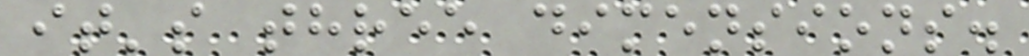it's three dimensions.
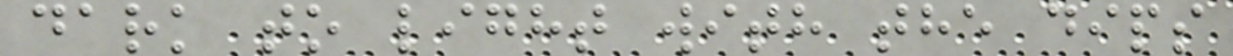dark to light with the dips
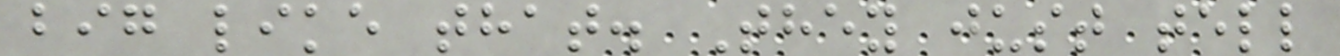big like that. They just tell
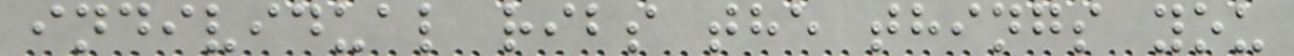individual ribs the things you
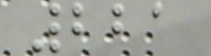221
